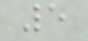5
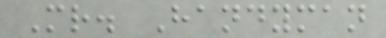Mr. Handyman
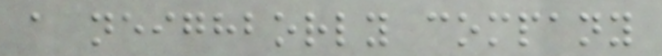a neighborly company
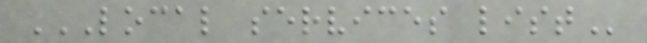LOCAL SERVICES LIST
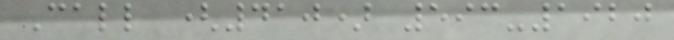Call (410) 593-1920
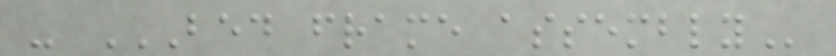- BED FRAME ASSEMBLY
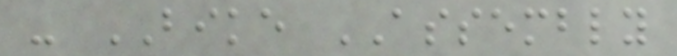- BIKE ASSEMBLY
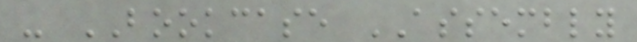- BOOKCASE ASSEMBLY
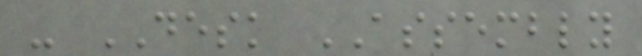- DESK ASSEMBLY
